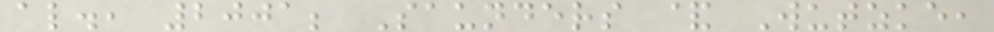al., 2001; Saunders & Wutzke,
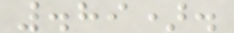.89).
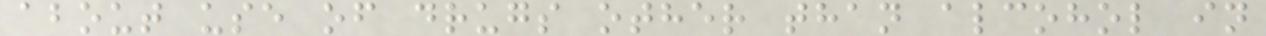about use of drugs other than alcohol in
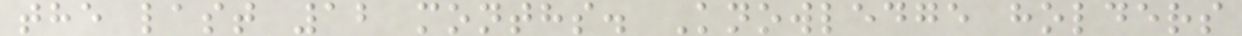the last 12 months. Knowledge holders
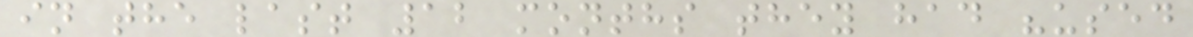in the last 12 months they had "used
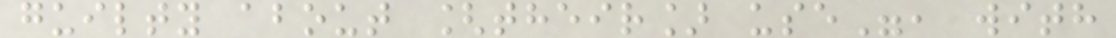guilty about [their] use", with
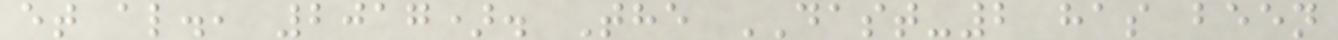et al., 2017). The DAST-2 has been
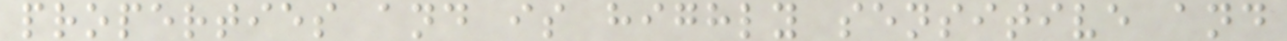properties and is highly sensitive and
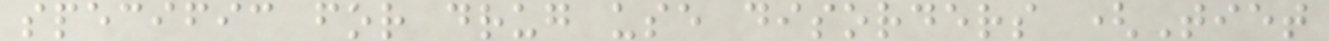specific for drug use disorders (Tiet
